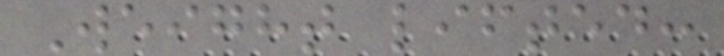Weight lifted:
